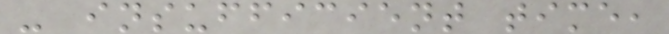- insufficient time,
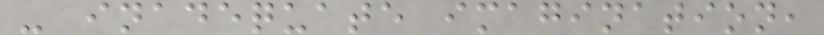- inadequate imagination,
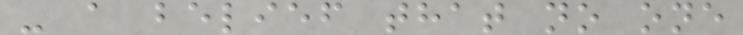- a belief that no one
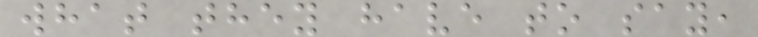what they have to say,
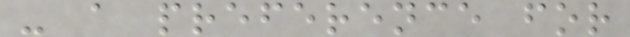- a preference for
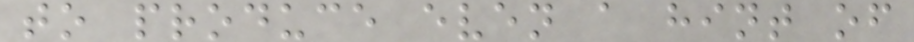to produce even a hint of
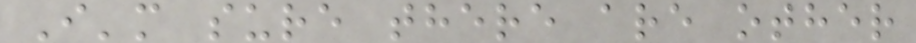I'm sure there are other
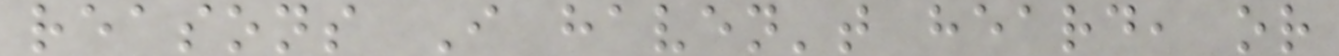reasons I haven't heard, or
